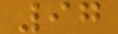97
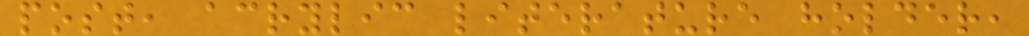post, acrylic literature holder,
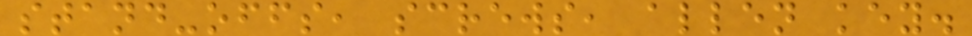stand-offs, screws, allen key.
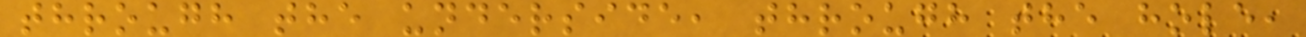through the underside, through the hole,
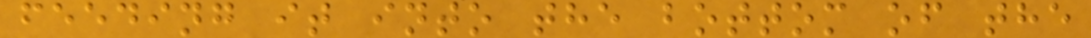feeding it into the bottom of the
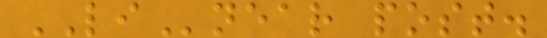LInear post.
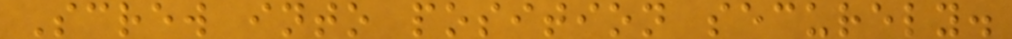Screw into position securely.
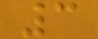3
